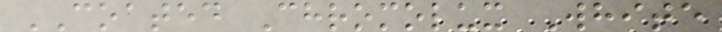COATED Chromolux White
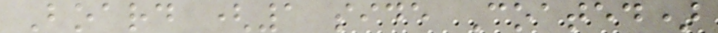Board (1 side Coated)
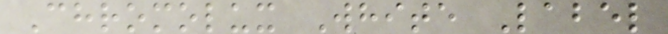Chromolux White Label
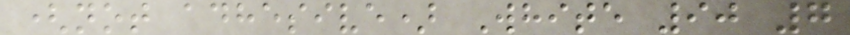(not adhesive) White 90 7
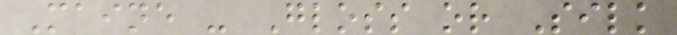Maine - Gloss or Silk
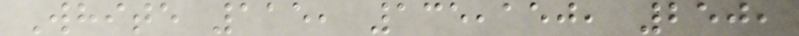White 115, 135,150, 250,
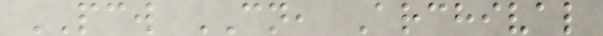PCW CN, Archival
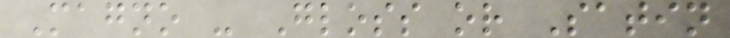Magno - Gloss or Satin
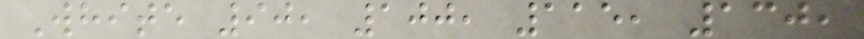White 90, 100, 115, 130,
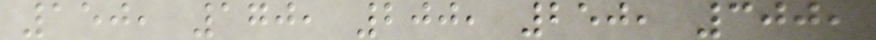150, 170, 200, 250, 300,
